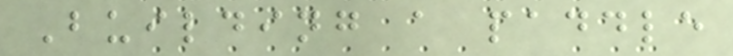Building a paddle
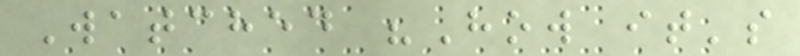Watched "How it's
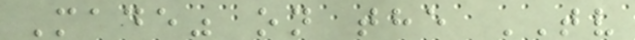Made" on the TV
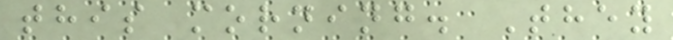this morning. They
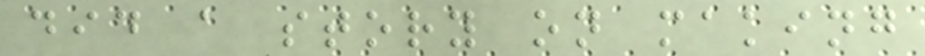did a story on making
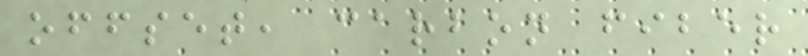offset, carbon fiber
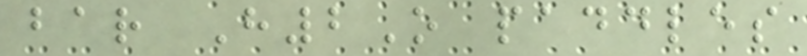bar H2O paddles
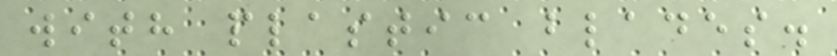with plastic blades.
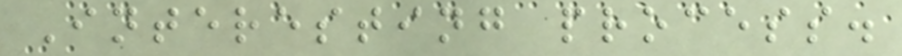Interesting process.
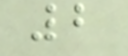2
